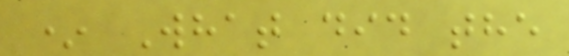* What did the
